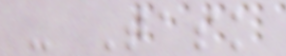- Task
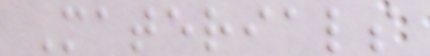Materials
